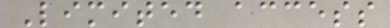Limited access
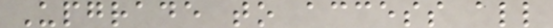Upgrade to access all
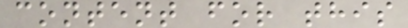content for this
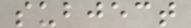subject
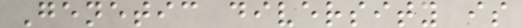Genetic diversity is
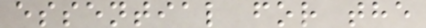essential for the
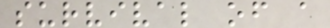survival of a
